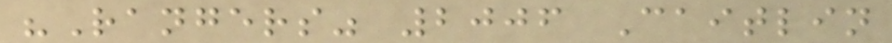"Rangers" 2006 Caitlin
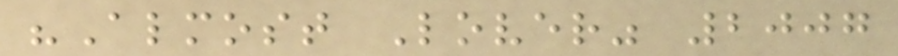"Almost Lover" 2007
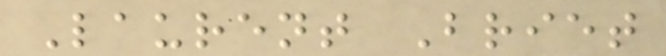Laurent Briet
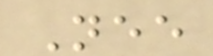Nee
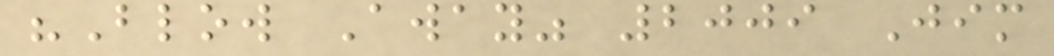"Blow Away" 2009 Jim
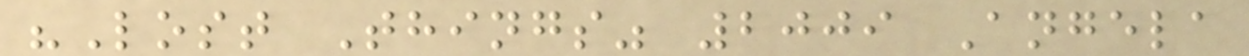"Lost Things" 2009 Angela
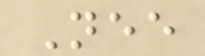Nee
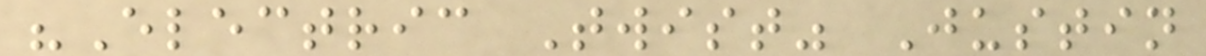"Electric Twist" Justin
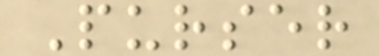Purser
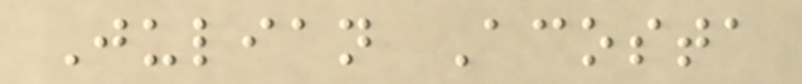Julian Acosta
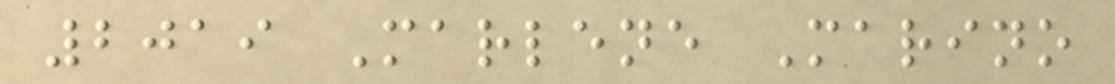2019 Marlene Marino
